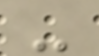-
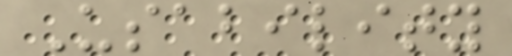Usability
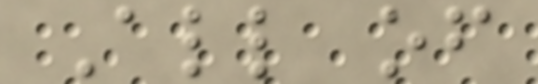All of
